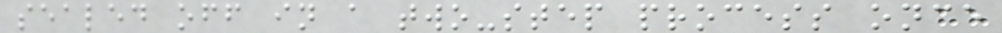sealed off in a two-step process once
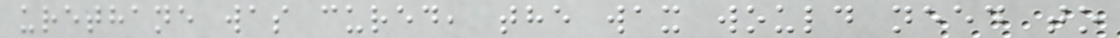urethane was cured, the wax would need to
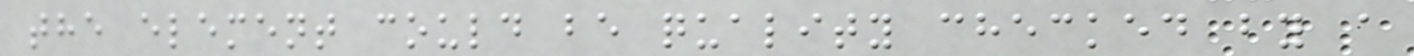the element could be quality checked by a
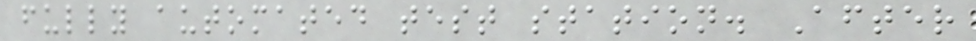fully automated test station. After
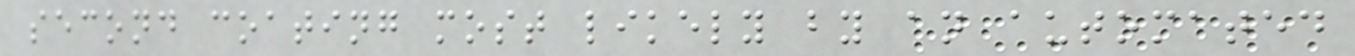second coating most likely by an automated
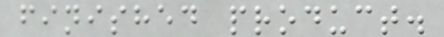finished product.
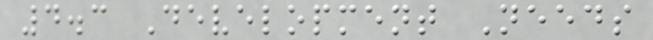4.3 Development Needs
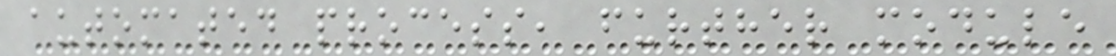automated process, further module
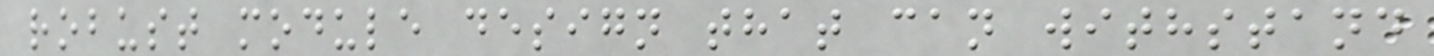robust module design that can withstand
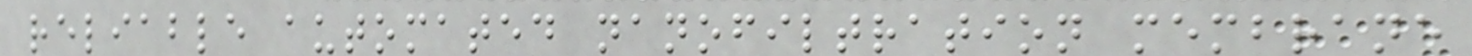reliable automated nanofiltration membrane
